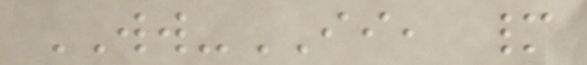WW-II, many
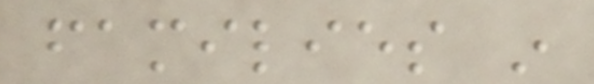families in
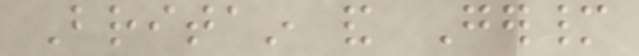Britain and Germany
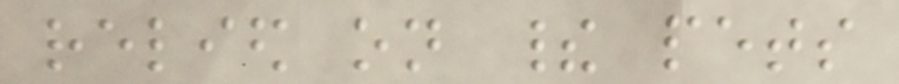relied on their pets
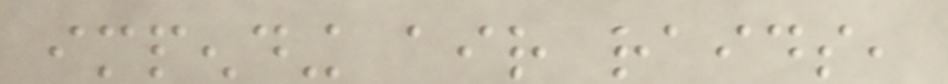impending air raids,
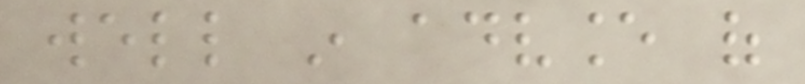well in advance of
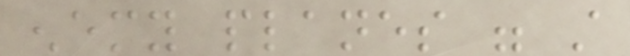enemy planes were still
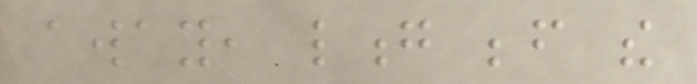away, long before the
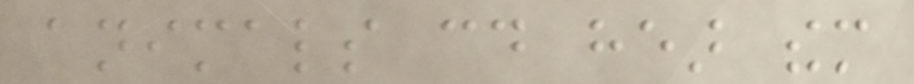animals could hear them
